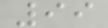99
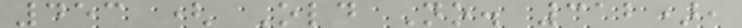453 ( Old No. 312),
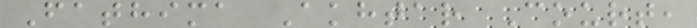Fathima Akhtar Court,
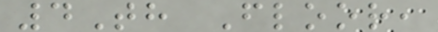4Th Floor,
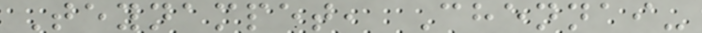Teynampet, Chennai-
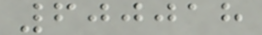600018
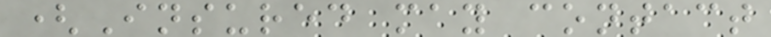(Insured may contact
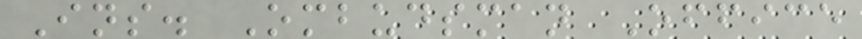Ins. Ombudsman Office
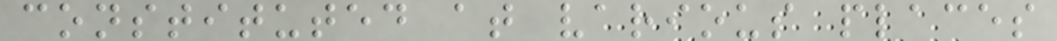constituted at various places
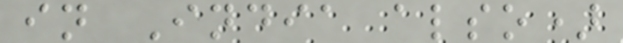in India also)
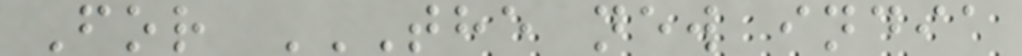For THE NEW INDIA
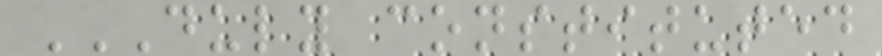DULY CONSTITUTED
